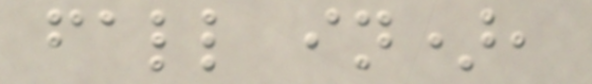fall in),
